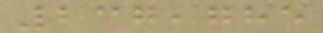237,785
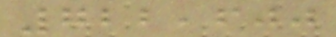722,600
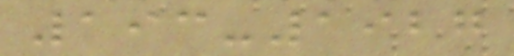193-1927
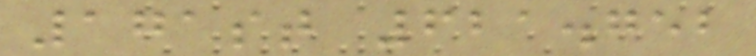171st 621.752
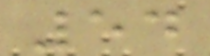54
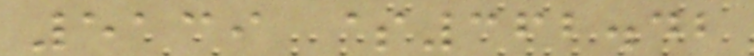5139 $362.42
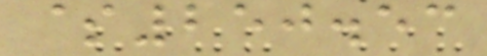$250.53
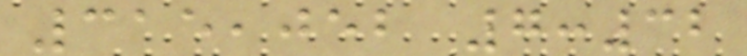315,052 7:32
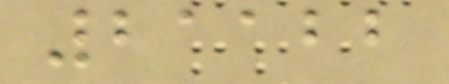21122
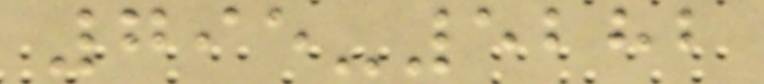795-5282
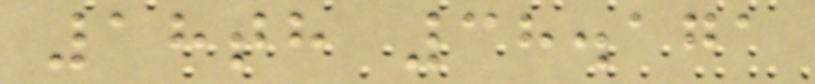18th 38.171
